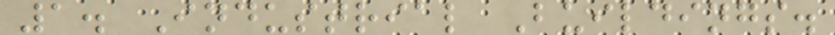1. Industrial Buildings.
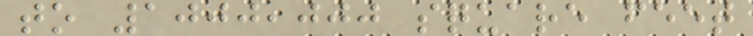to 1000,000 square feet
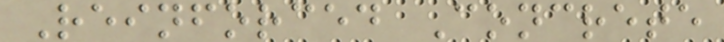Reinforced Concrete
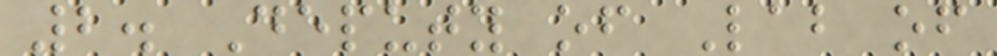2. Deputy of Lab of
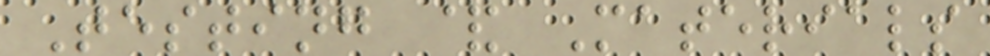Testing & Materials
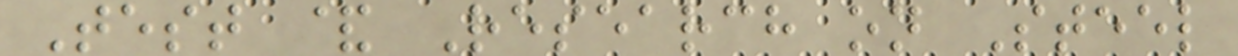Test & Research on Steel
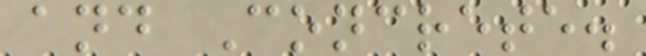and Concrete.
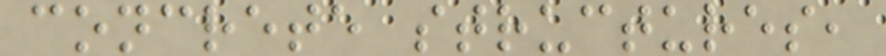concrete structures,
